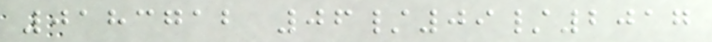0183712 06/09/2017
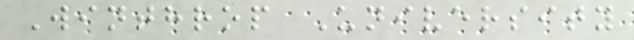Winthrop University
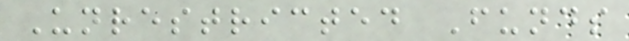Unrestricted Funds
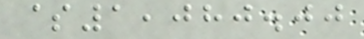$1,080.00
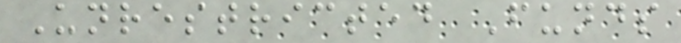Unrestricted Funds
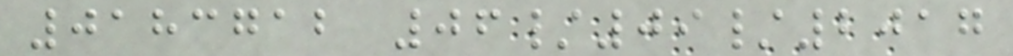0183712 06/09/2017
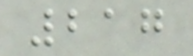217
